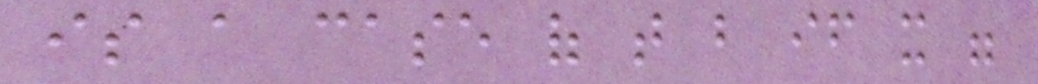is a case of that but if it were
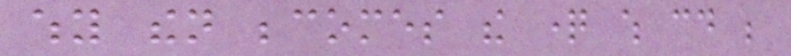why then becomes the question which could be
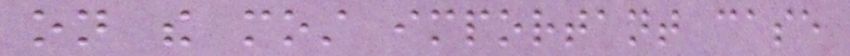on the most important case
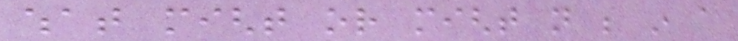what might or might not be in a
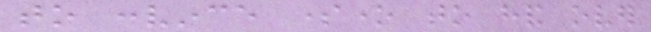to convince someone to hand over
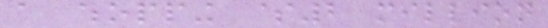a whopping $2 million
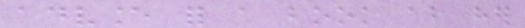advance for a book about her
